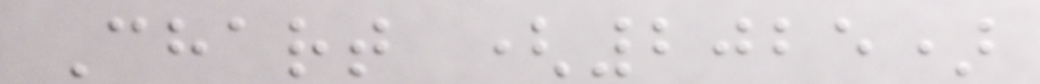Chart (2025)
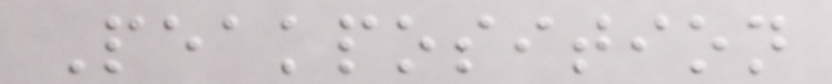Peakposition
